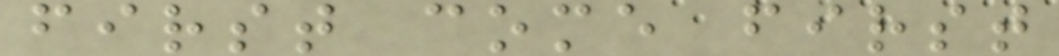first come first
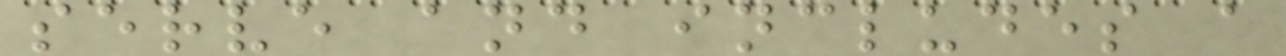serve and includes a
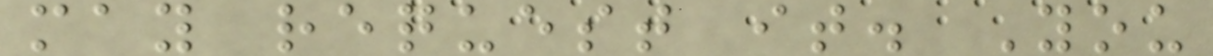may request it. You
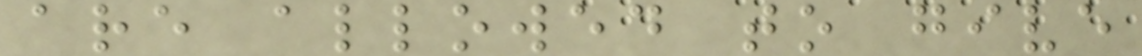are allowed to give
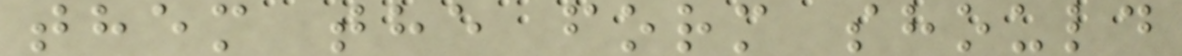them the form should
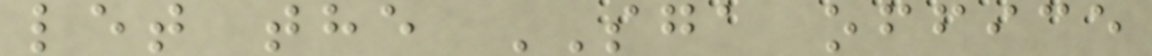let the SGA office
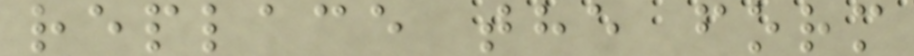replace the form
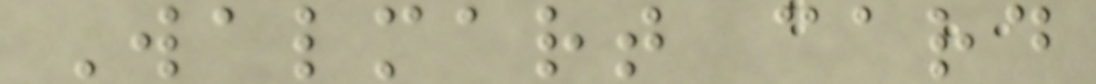Walmart card
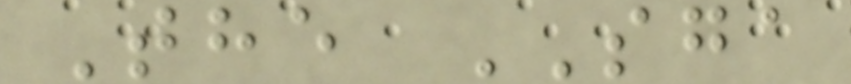The SGA
